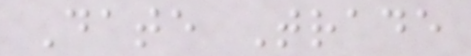Date Trade
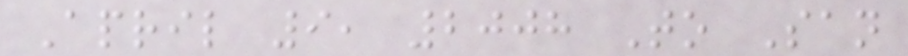April 9, 2008 To San
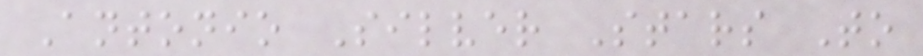Antonio Silver Stars To
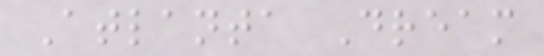Atlanta Dream
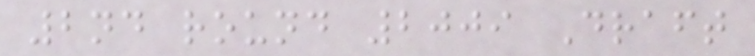2nd round 2009 Draft
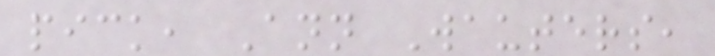pick, Ann Wauters,
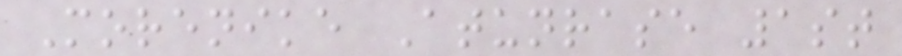Morenike Atunrase 1st
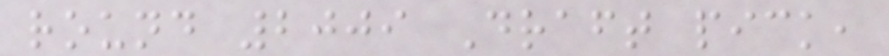round 2009 Draft pick,
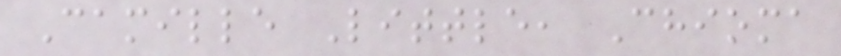Camille Little, Chioma
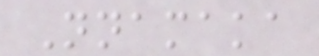Nnamaka
